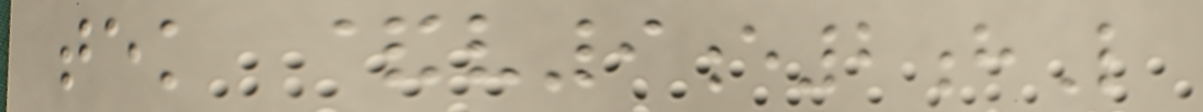tek &v9e2hL
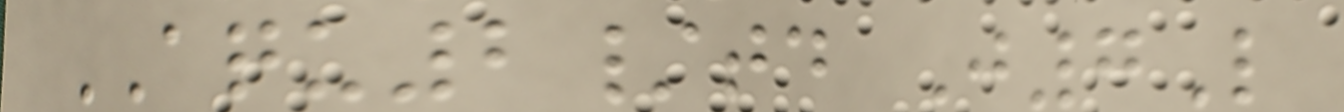AQU2/td J7L
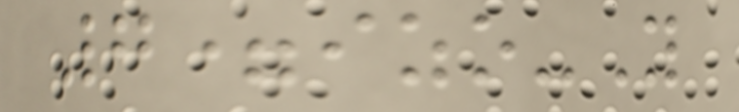7=izo-Y
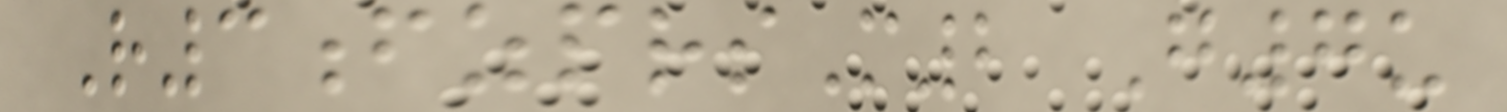R3fzprsM2 G7u
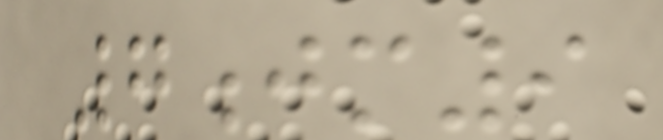7jm9
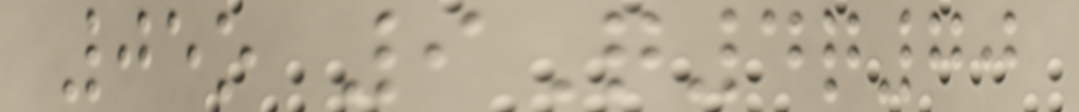05o 9Q4q70
